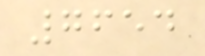7654
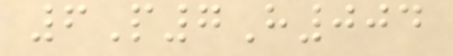6P7H004
